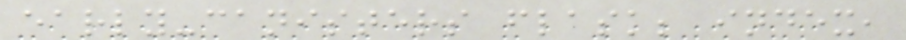early-canisters flask; index,
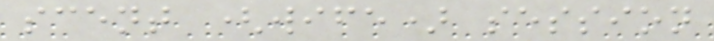scent (wife) session
